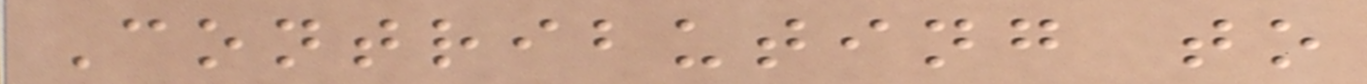Contributing to
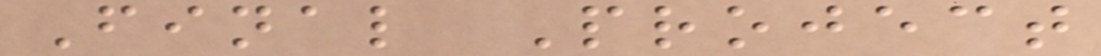Final Project
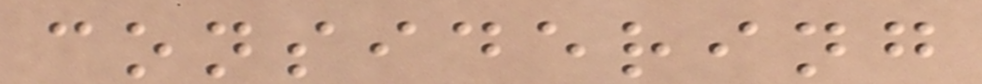considering
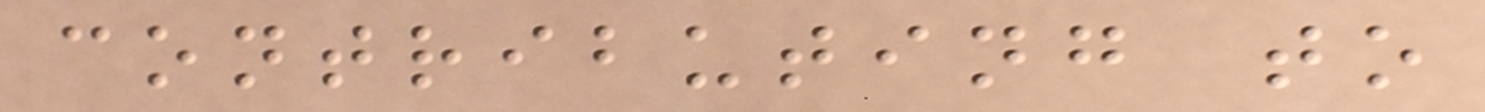contributing to
